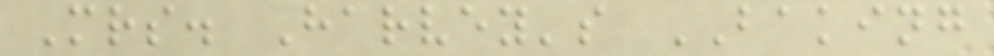Mrs. Harvey's BAKING
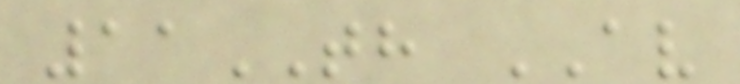11TH AV
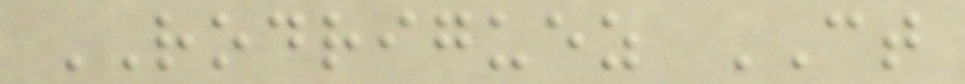RODRIGUEZ CT
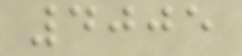4005
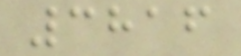3816
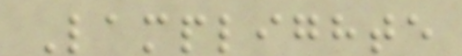Lamplighte
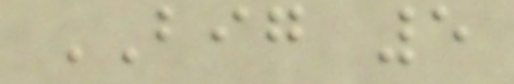BIG 5
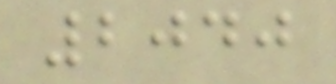2040
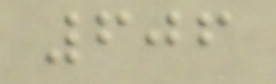606
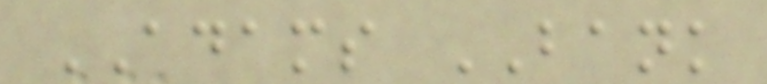ADAMS BANK
